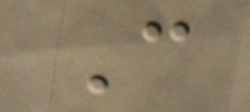C
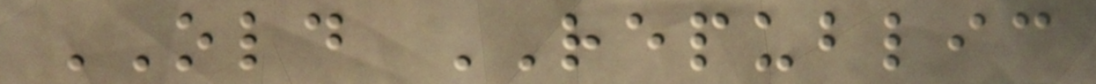OLD REPUBLIC
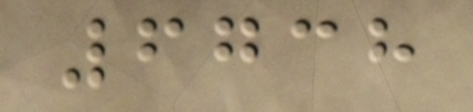6738
